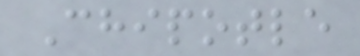Chipotle
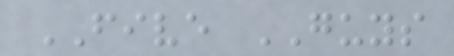FIVE GUYS
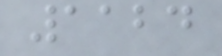1124
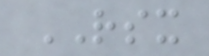RSX
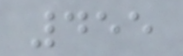455
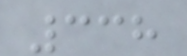338
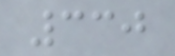330
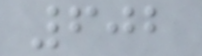602
